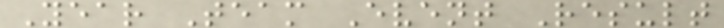Year Team Event Result
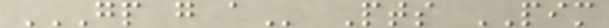GP G A Pts PIM
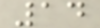14
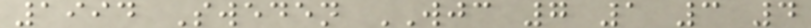1994 Sweden WJC 7 1 3 4
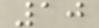10
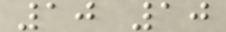10 10
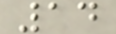14
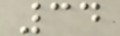34
